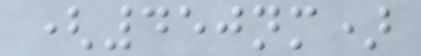(450nm)
